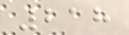218
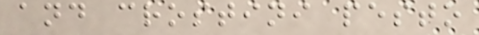and crostini pesto
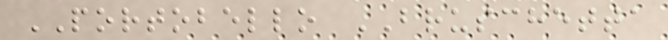PORTOBELLO BRUSCHETTA
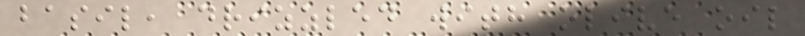basil, drizzled with olive oil
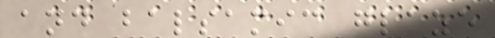and balsamic glaze
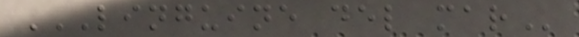LINGUINE DEL MAR
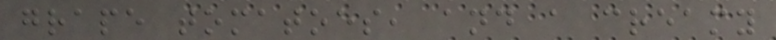grape tomatoes, and a creamy
